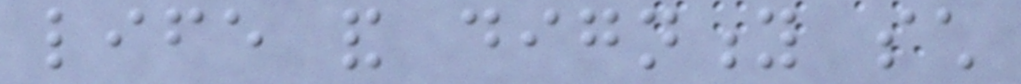life and dignity such
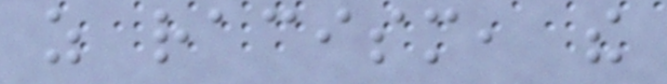as racism, the
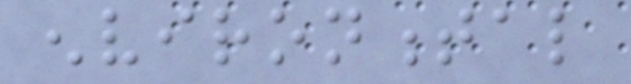environmental
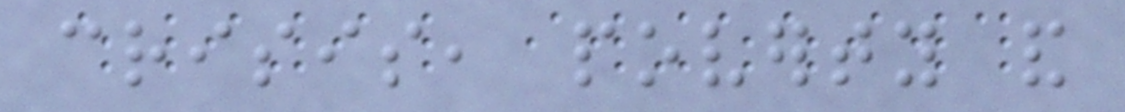crisis, poverty and
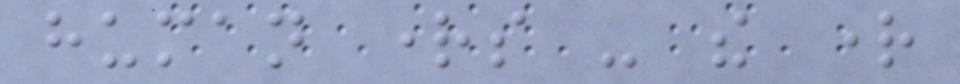human rights - the right
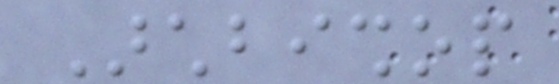Archbishop
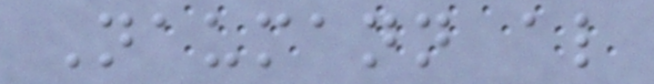Naumann also
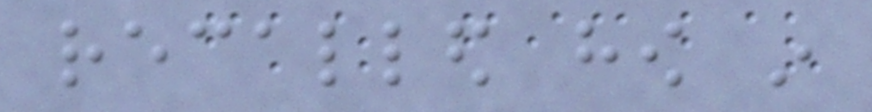recalled how in
